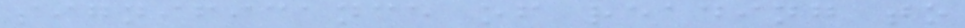significance of reading to
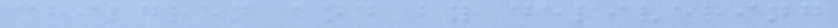children and by delivering
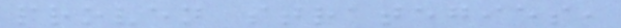proven strategies,
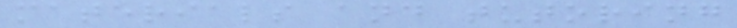materials and tutoring
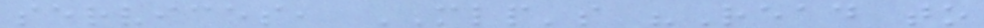services, MLP's "Read to
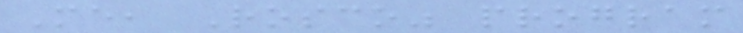Me, Rosco" program
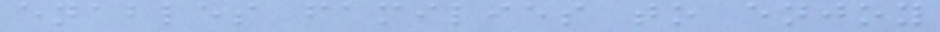enables families to enjoy
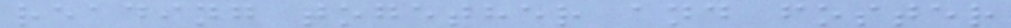reading together and foster
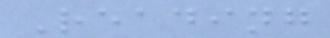Reading
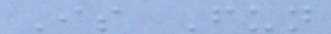Is Fun
